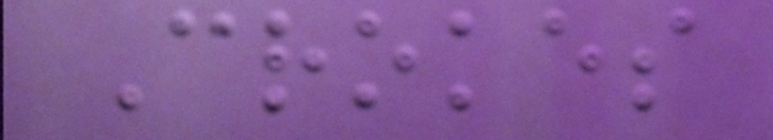Crokes
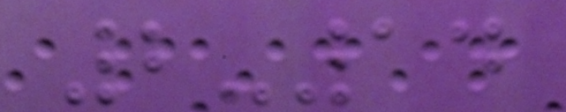2-14
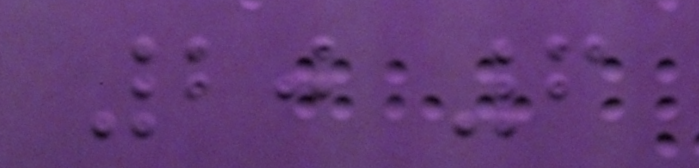20 6
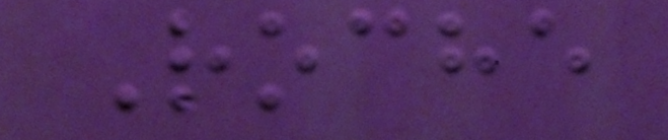Roche
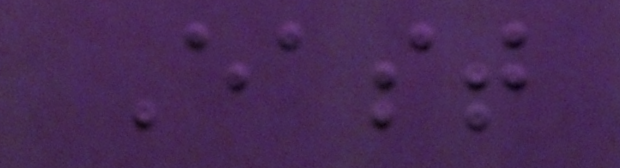East
